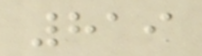819
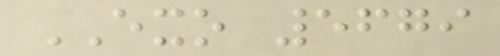EXO 5679
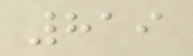819
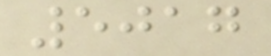5017
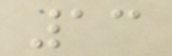13
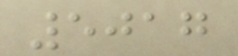5017
